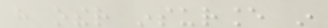have other insurance in
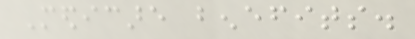Medicare benefits.
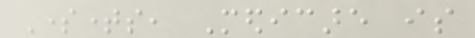Sometimes, Medicare is
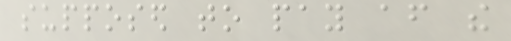supposed to pay after the
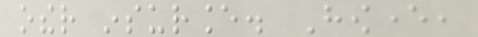other insurance. However,
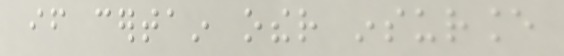if certain other insurance
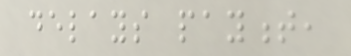delays payment,
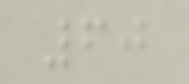60
